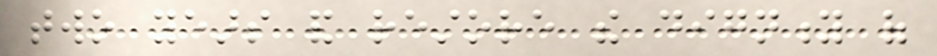two years and restore the dignity of
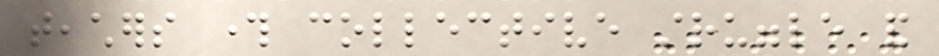teachers through collective struggle and
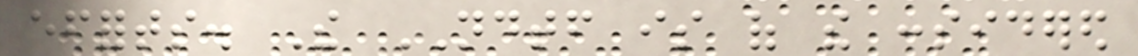efforts. The NDTF is of the considered
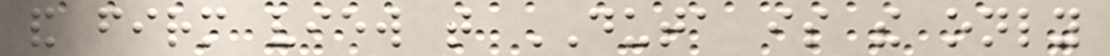and firm view that DUTA is the only
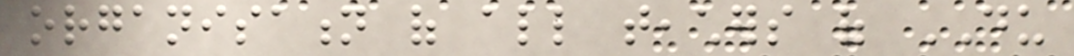organisation of all teachers of DU
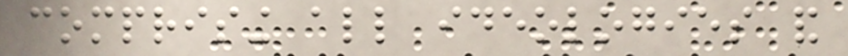comprising all ideologies and
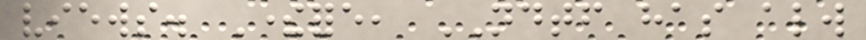views. Therefore, NDTF has always
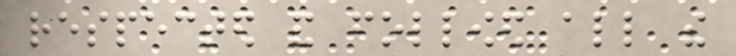respected and followed all the
